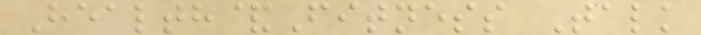Health&Fitness Talk
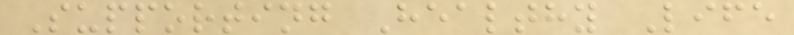Supporting Healthy Life
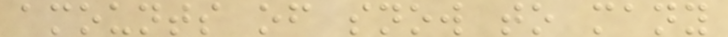amounts of snow to many
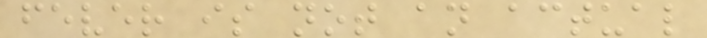fever is not an actual
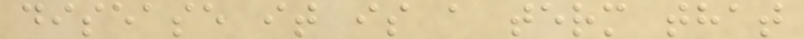disease it is a term that
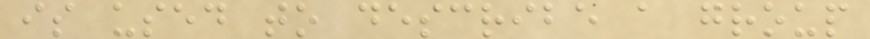is used to describe a group
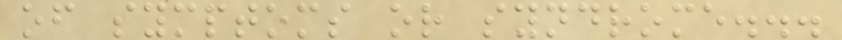of symptoms or syndrome...
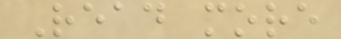Read more
